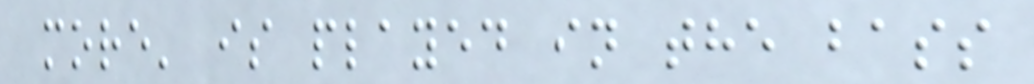more' is played in the bass
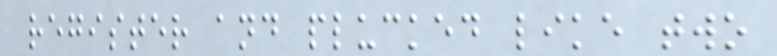register and plucked like two
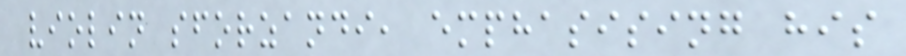violin sforzandi, emphasising his
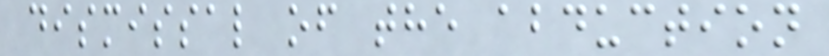dismissal of the abduction
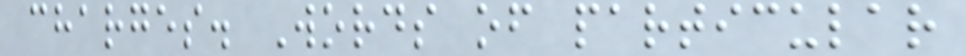charges. Words of particular
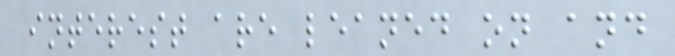interest are leaned on and
